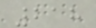218
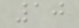10
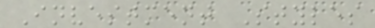Investment Styles
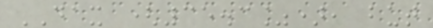DAX (35.3%), but
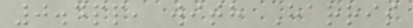0.4pp, with Harris
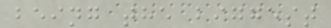being the biggest
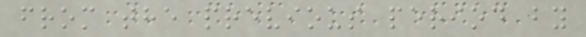from the previous period by
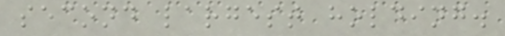second largest holding.
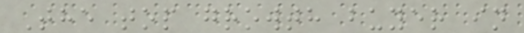The top growth buyer in
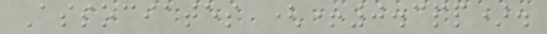Associates (+0.3pp).
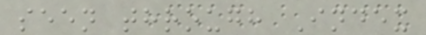seen through Index
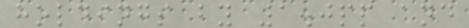holdings by 1.0pp and
